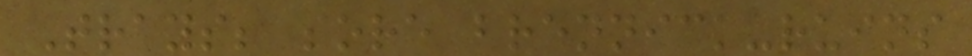Trays; sore brennick-ruins
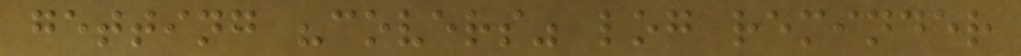getting "covers" log reminder
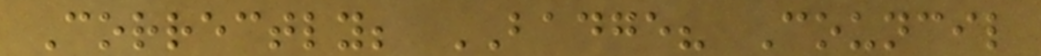Correctly; BADGE? Council
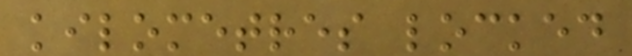kilometres locked
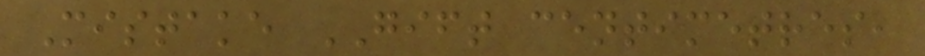Mistake GIFT centimetres,
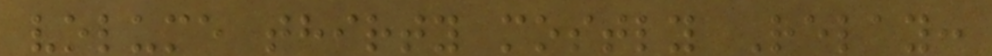volume thirty mostly Relay:
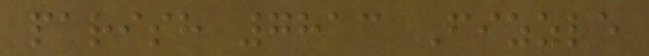parish 7813 Fizzle
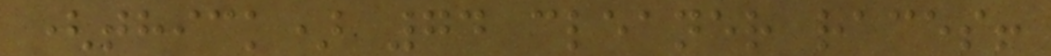(thick) 74 cleaner races!
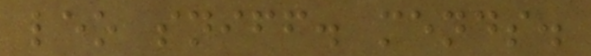leo sniff. mends.
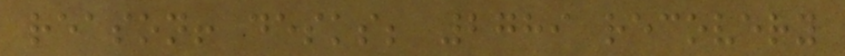reason! desks; 2789 recovery
